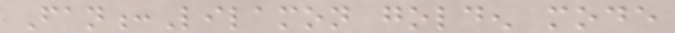Fan:Lilamon golden mode
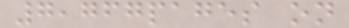7,767pages on
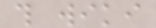this wiki
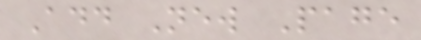Add New Page
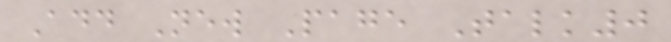Add New Page Talk0
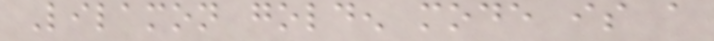Lilamon golden mode is a
